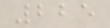225
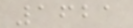1621
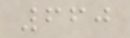660
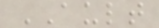AULT
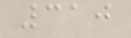310
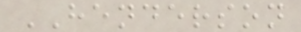HENDERSON
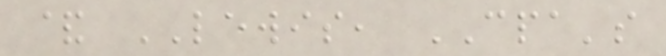& LEWIS, CPA's
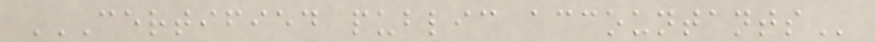CERTIFIED PUBLIC ACCOUNTANTS
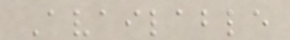Available
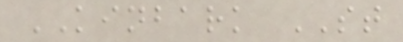KINBARK ST
